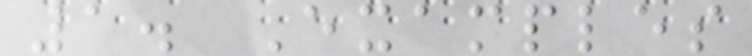1. Examples
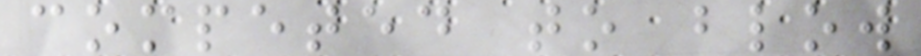competed to blow
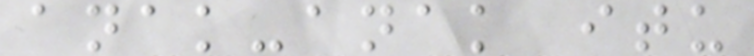anak-anak itu
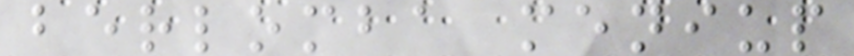berlomba meniup
